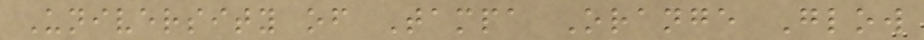University of Tampa Orange Glow
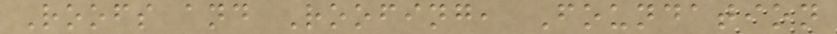Roofs and Roofing, Foundation
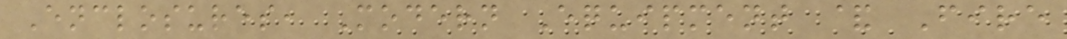Enclosures, Modern Equipment & Fire
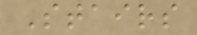Stairs
